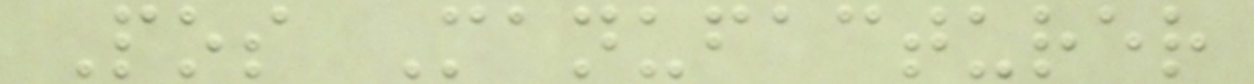Pos Manufacturer
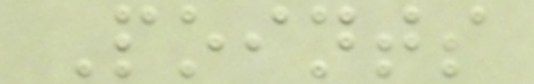Points
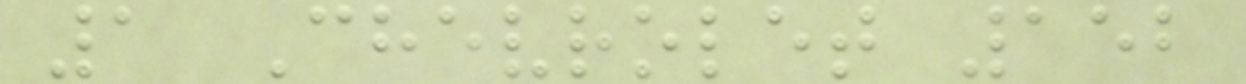1 Chevrolet 152
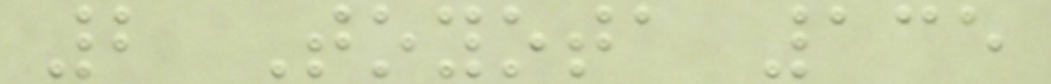2 Toyota 135
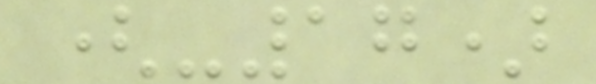(-17)
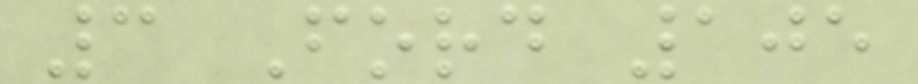3 Ford 105
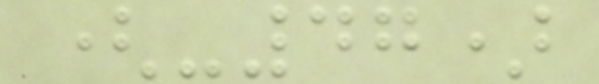(-47)
